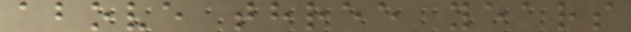above three years
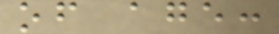of age:
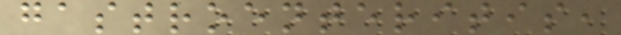gastroenteritis,
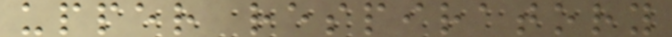upper respiratory
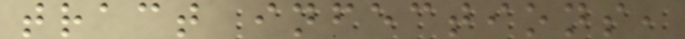tract infections,
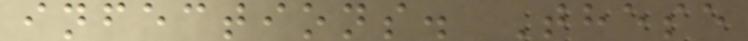infections. These
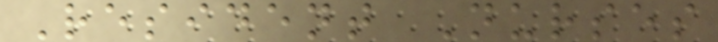Resident Nurses
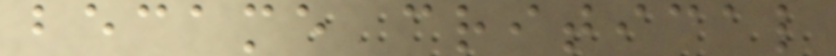became critical
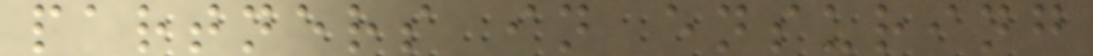partners in ensuring
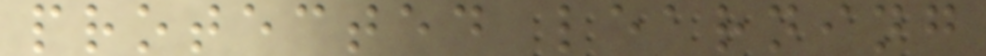protected learning
